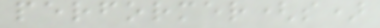performer(s)
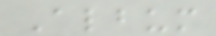Album
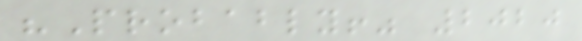"Probably!" 2020
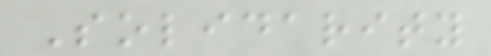Solidarity
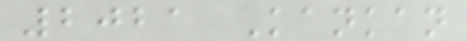2021 Kankan
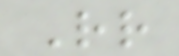Rr
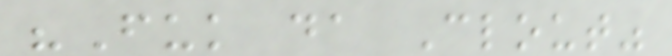"Fuk da Clout"
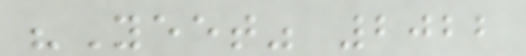"Yeet" 2022
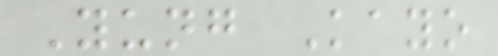Yung Kayo
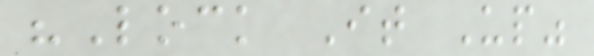"Lock It Up"
